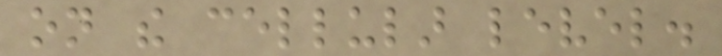on the cellular level.
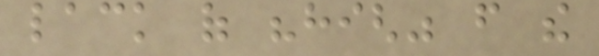lack of "high" from the
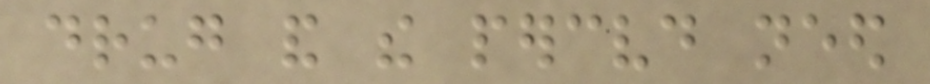drug and the perceived need
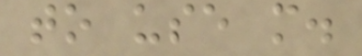to use more.
